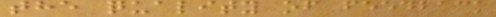the quality of feedback
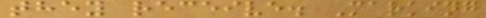they receive. Marking
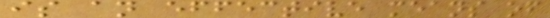is an effective means of
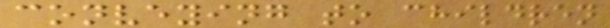conveying to children
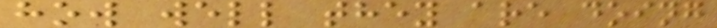how well they are doing
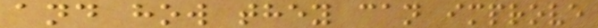and how they can improve
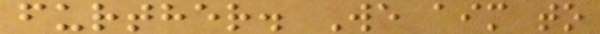further. We aim to
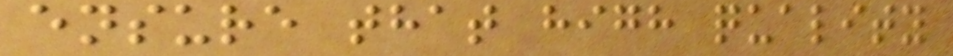ensure that high quality
